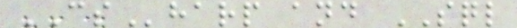CSharp and SQL
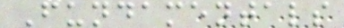Fundamentals
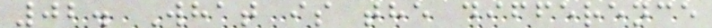02. What is the difference
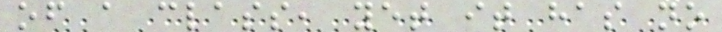of a class, yet it has no
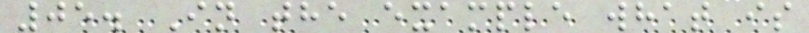05. In the example what is
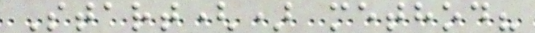Start() method?
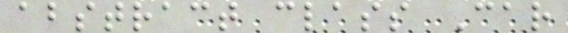abstract class Car
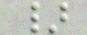}
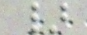}
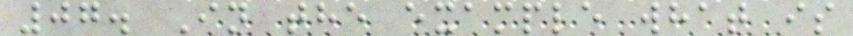07. In the example what is
